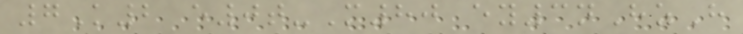7K2 e0t-M80 ey3nHzH
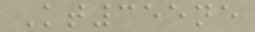Kt355ne
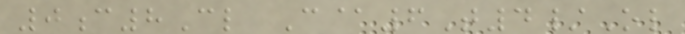0c8Cl C@6T4/Ol
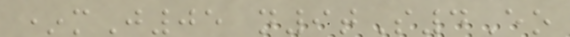*mJ05 n9tS4Eo
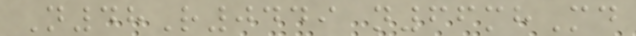N48R0449 n66mhMd
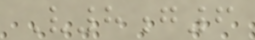V8g6
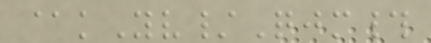@kYv/Qjm#
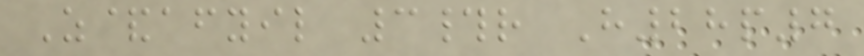Z&afyil 3#r H28p7
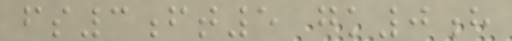fs3ft5 gk0h
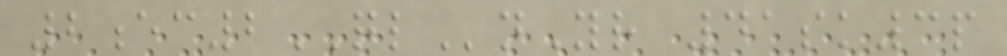2ec2QLnYr 41sk3p
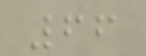66
